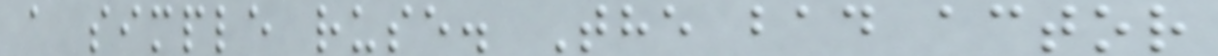a simple ruse. The bad actor
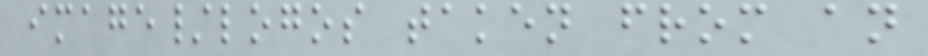image/logos taken from an
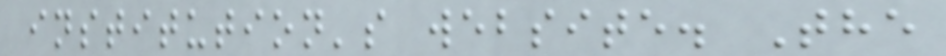institution's website. The
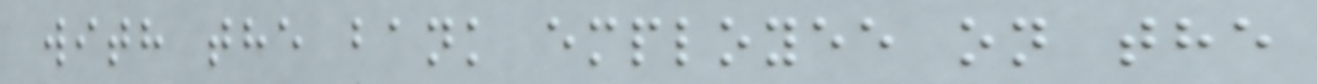with the bank employee on the
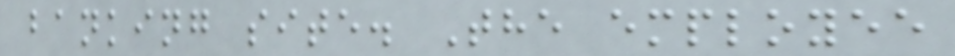banking site. The employee
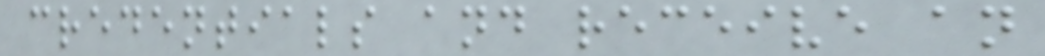credentials and receive an
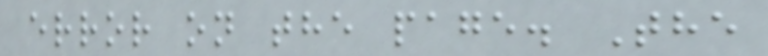error on the page. The
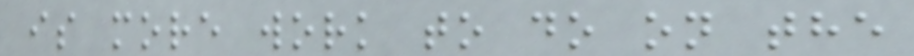is more work to do on the
